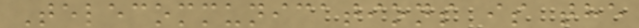Telecommunications is the
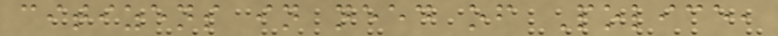citizens in need of Police,
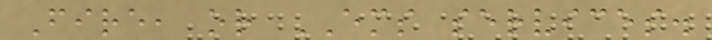Fire, or EMS services.
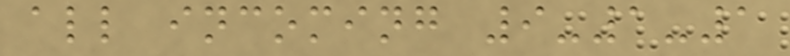all incoming 9-1-1
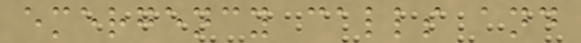emergency calls and
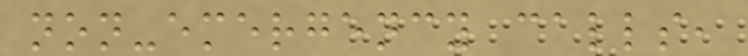non-emergency calls,
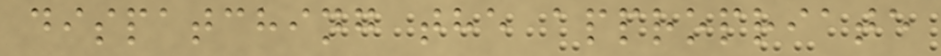dispatching the appropriate
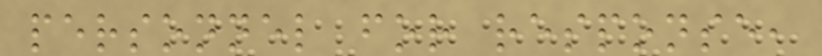personnel for response,
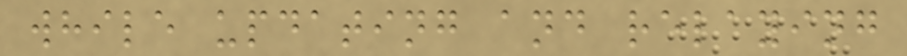while updating and relaying
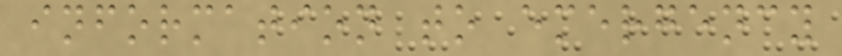information to emergency
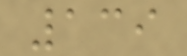139
